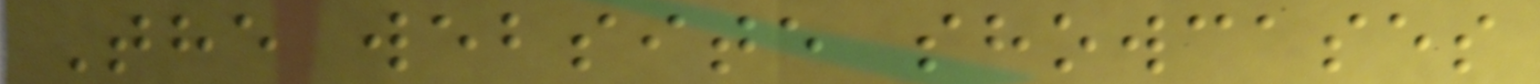The website showcases
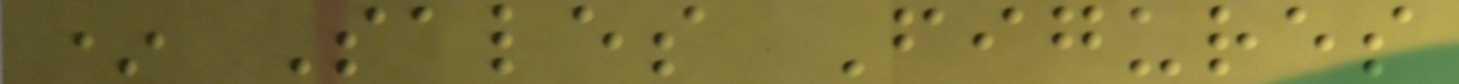* Sales Figures
